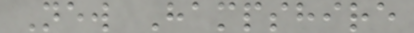New Hampshire
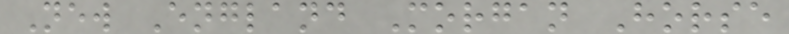New England Morgan Horse
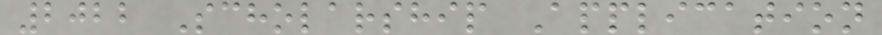2022 Scholarship Application
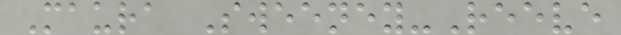Maura Sweeney-Reeve
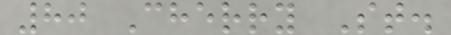80 Cherry St.
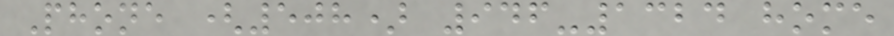Phone (508) 946-1324 home
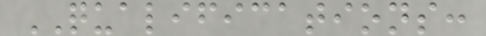QUALIFICATIONS:
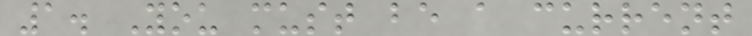1. You must be a current
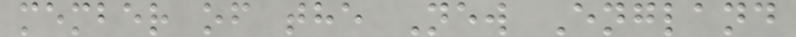member of the New England
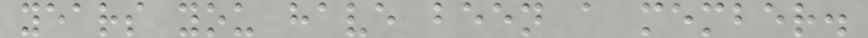years you have been a member.
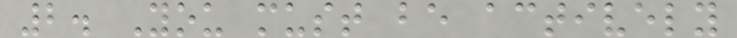2. You must be actively
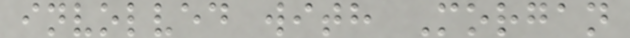involved with Morgan
